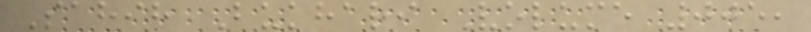Sahih Bukhari Volume 005,
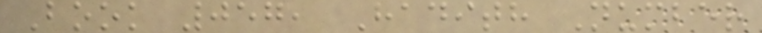Book 057, Hadith Number
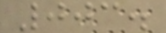003.
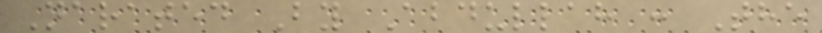Narated By Abdullah : The
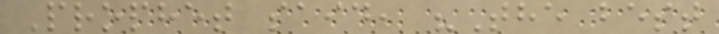Prophet said, "The best
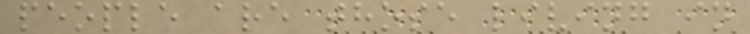people are those living in
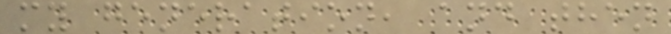my generation, and then
